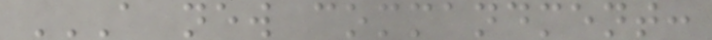A NEW COMMANDMENT:
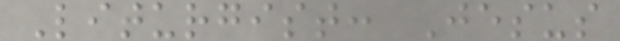Liturgist: Jesus
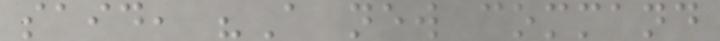said, "A new command
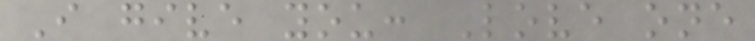I give you: Love one
